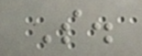S.
